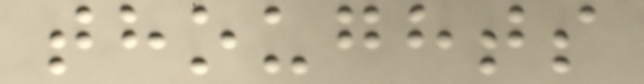thoughts
